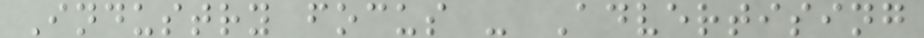Industry focus - Advertising
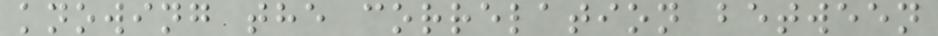knowing the correlation between
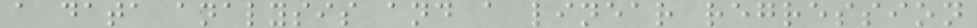a data analysis and a linear regression
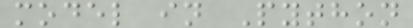model in Python
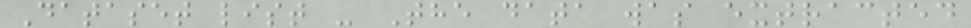Dataset list - The data was extracted
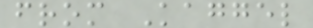from Kaggel
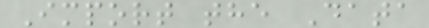Import the Data
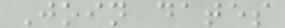Join dates
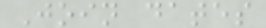Join dates
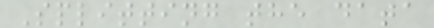Splitting the data
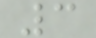3
